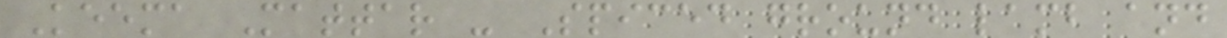Keema Mattar - Spiced ground lamb and
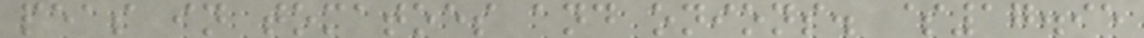peas in tomatoes and onions. $17.95
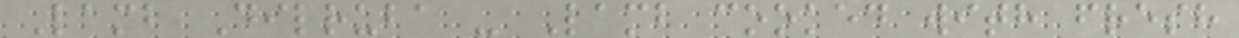Lamb Dilruba - Lamb cooked with fresh
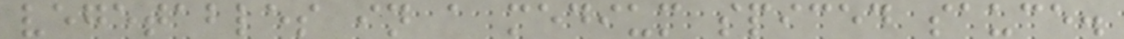vegetables in a medium spiced sauce.
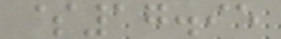$17.95
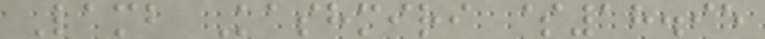Lamb Kashmiri $18.95
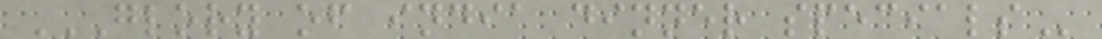GLORY OF INDIA DINNER SPECIALS
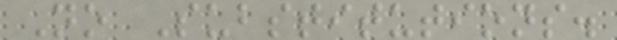No Substitutions.
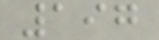197
